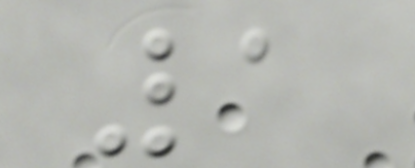1
